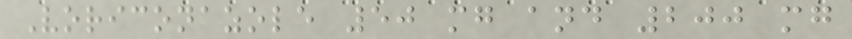Voriconazole 50 mg and 200 mg
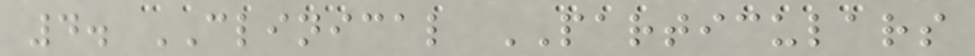4. CLINICAL PARTICULARS
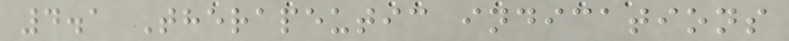4.1 Therapeutic indications
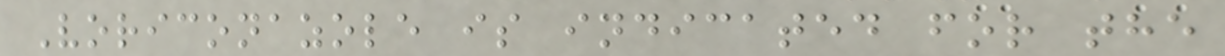Voriconazole is indicated for the
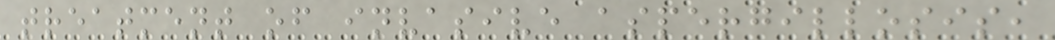treatment of invasive aspergillosis,
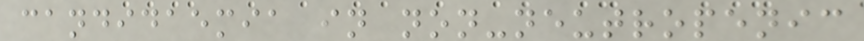candidaemia in non-neutropenic
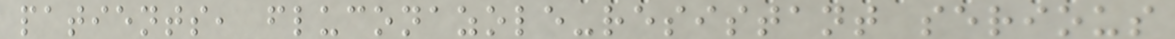patients, fluconazole-resistant serious
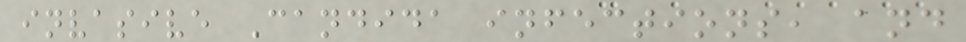invasive Candida infections, and
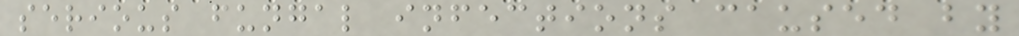serious fungal infections caused by
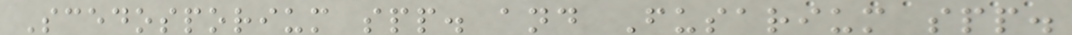Scedosporium spp. and Fusarium spp.
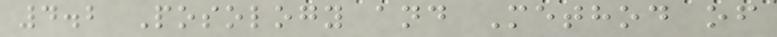4.2 Posology and Method of
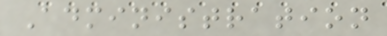Administration
